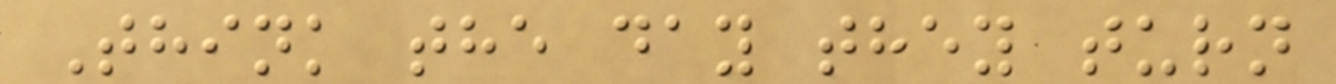Think the day they turn
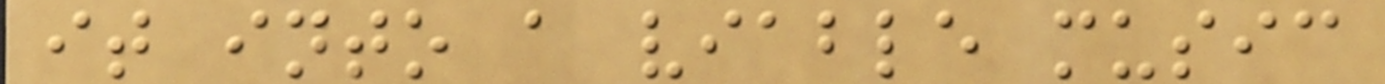it into a viable music
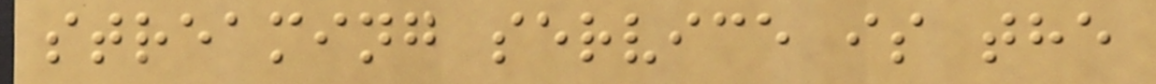streaming service is the
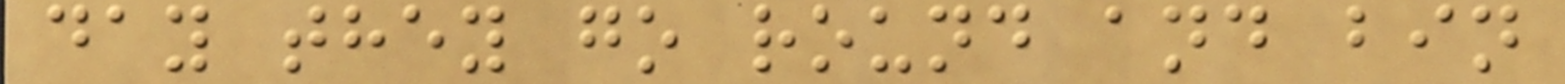day they go round and bin
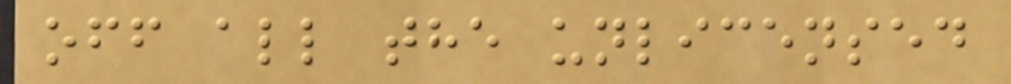off all the unlicensed
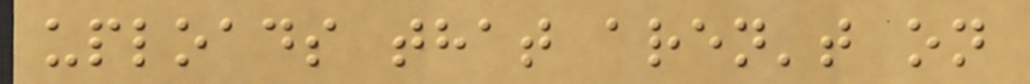uploads that aren't on
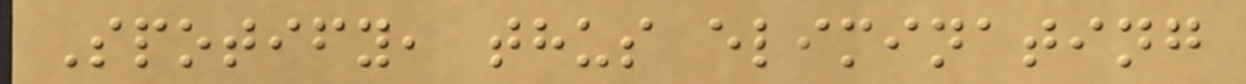Spotify, thus eliminating
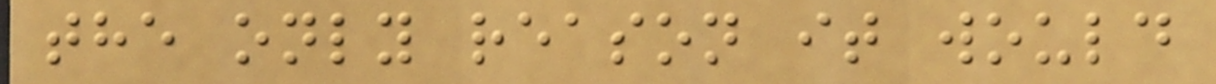the only reason it would
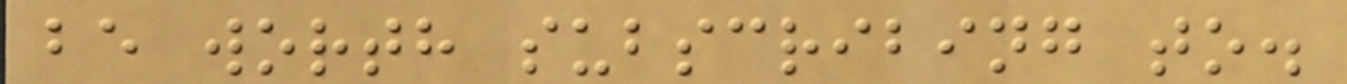be worth subscribing to.
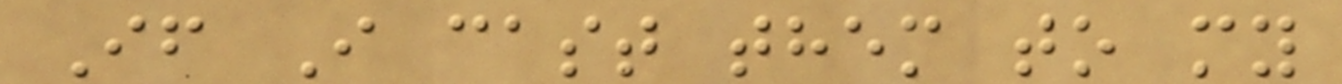If I cast them to my
